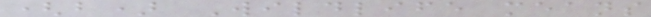(b) Wildlife means
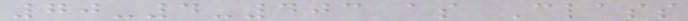70-4-403 as Class
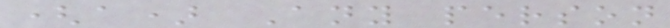(a) Any person
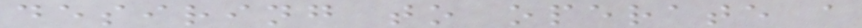desiring to operate a
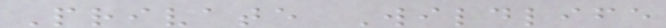Private Wildlife
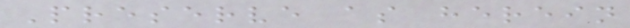Preserve as herein
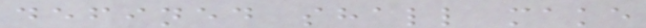defined shall make
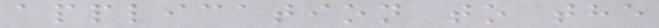application to the
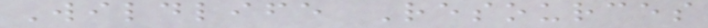Wildlife Resources
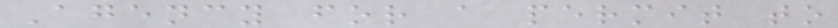Agency for a permit to
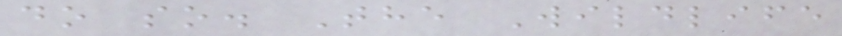do so. The Wildlife
